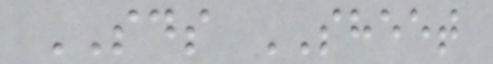SDS SHEET
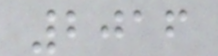2016
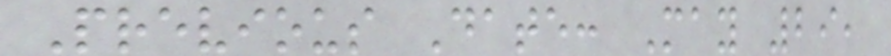Previous Date: May 29,
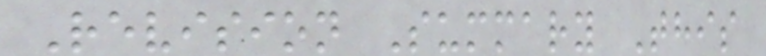Revision Summary This
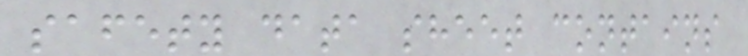safety data sheet contains
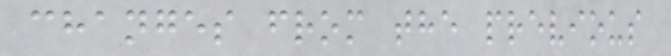changes from the previous
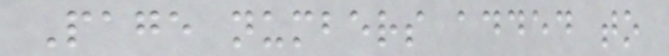Page numbers added to
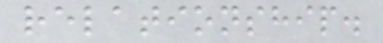relationship.
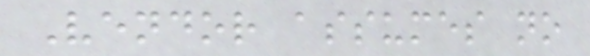Vendor assumes no
